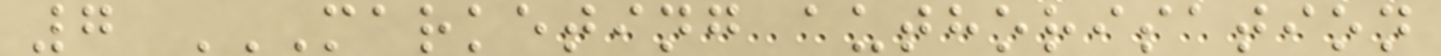7 MARKETING AUTHORISATION
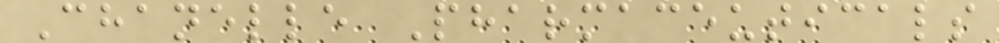Chanelle Pharmaceuticals
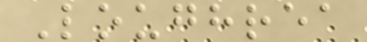Loughrea
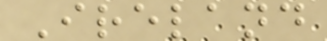Ireland
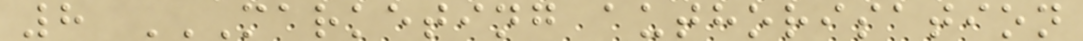8 MARKETING AUTHORISATION
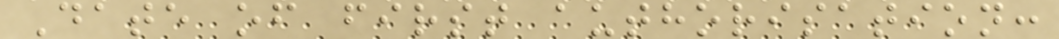Date of first authorisation:
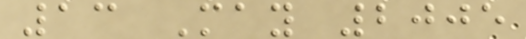13 May 2005
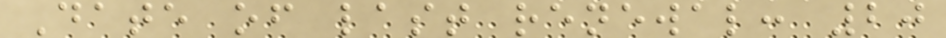Date of last renewal: 20
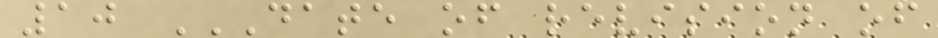10 DATE OF REVISION OF
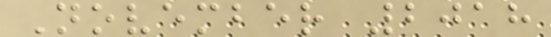November 2018
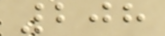208
